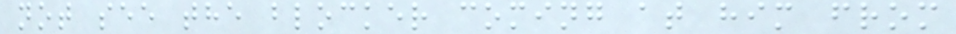not see the blocker coming at him from
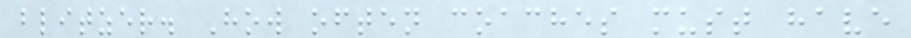blitzer. How often coaches must have
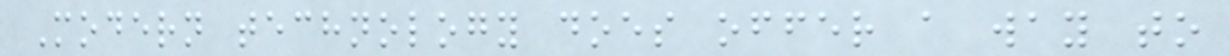Modern technology does offer a way to
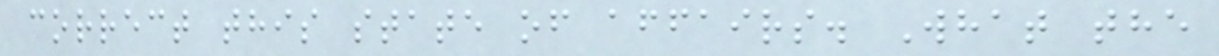correct this state of affairs. What the
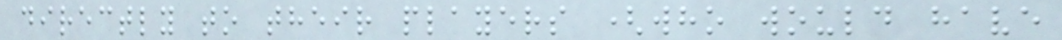directly to their players (who would have
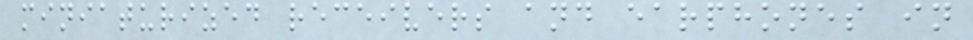miniaturized receivers and earphones in
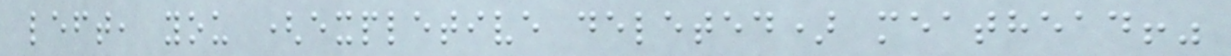left, you (expletive deleted) meathead!"
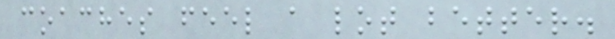coaches feel a lot better.
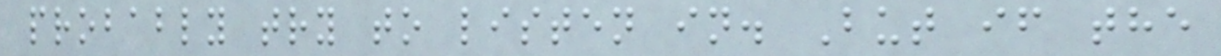probably try to listen in. But if the
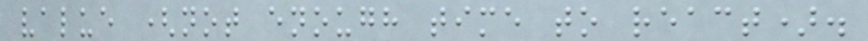value (not enough time to react).
